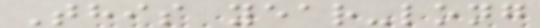This year-long
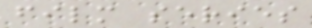film series
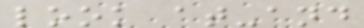look at-and
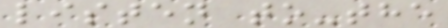listen to-the
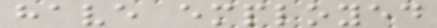have employed
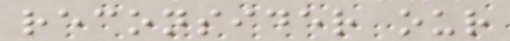reconsider our
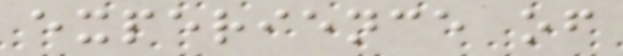experience of
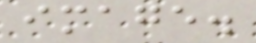image.
